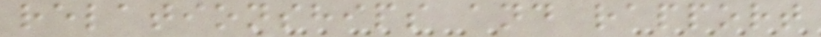relationships and rapport
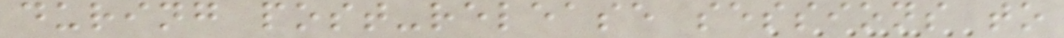during post-release sessions to
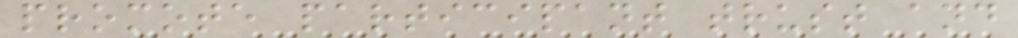promote participant trust and
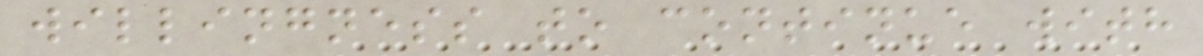willingness to continue with
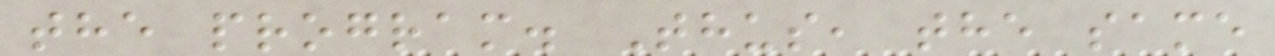the program. Thus, the same
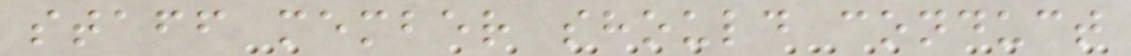staff member should conduct
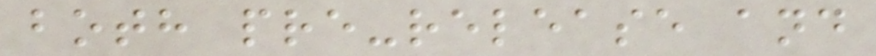both pre-release and
